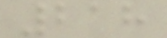218
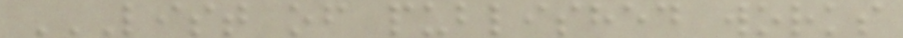LIST OF PUBLISHED WORKS
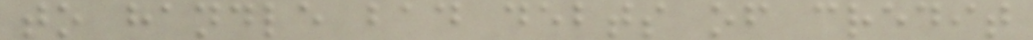to handle bad debts of credit
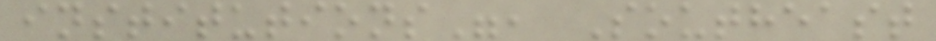institutions", Southeast
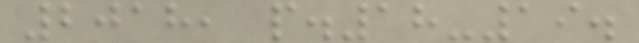2018, p.18-19.
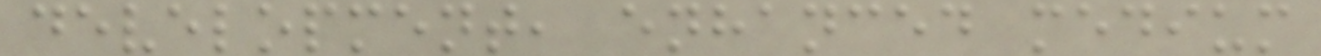development, enhanced medium
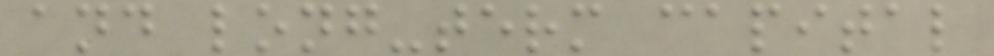and long-term capital
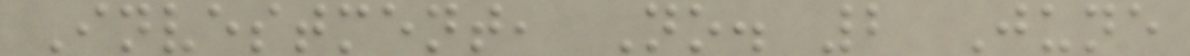Investment, No. 2 June
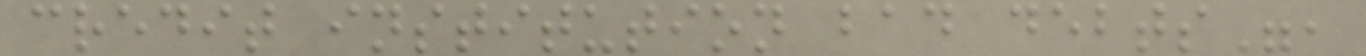credit institution bad debts",
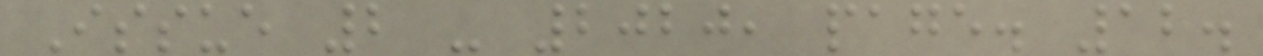Issue 2 - 2020, page. 12.
